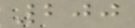200
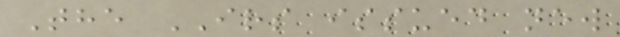The IRS issued new
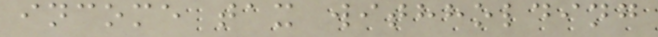income tax withholding
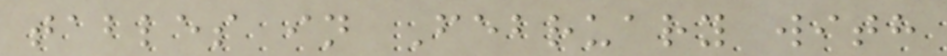tables in February with
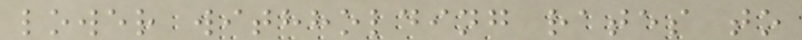lower withholding rates to
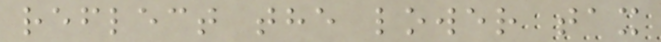reflect the lower tax
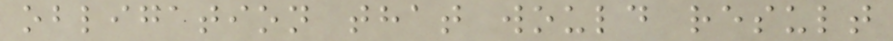obligation that would result
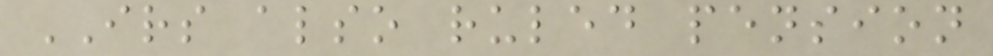IRS also ruled pension
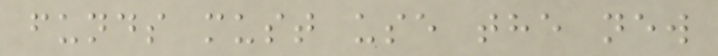funds must use the new
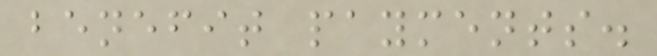benefit payments.
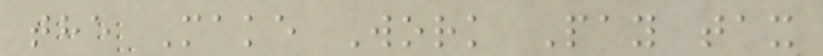the Make Work Pay tax
